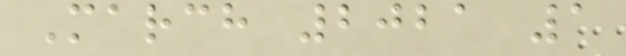March 2021 1
